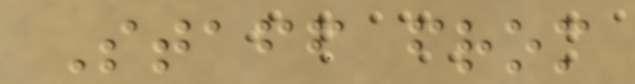Staff from
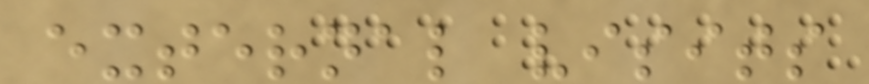external visits
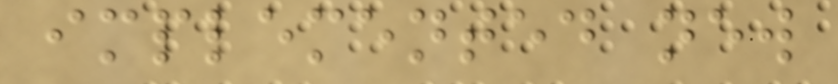implemented new
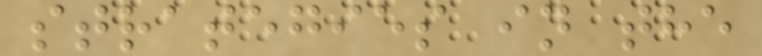strategies in the
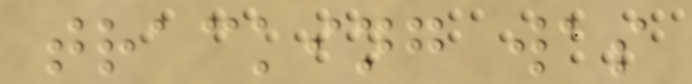tracking was
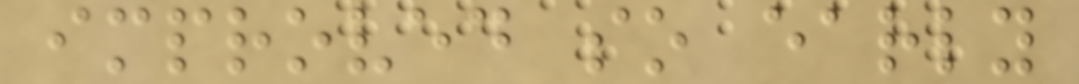improved so early
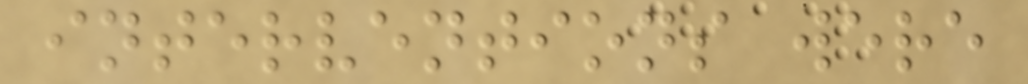interventions were
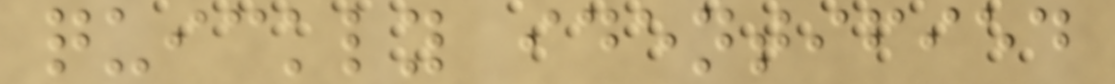quickly identified
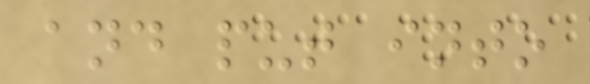and put into
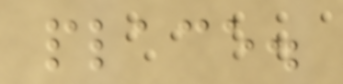place.
